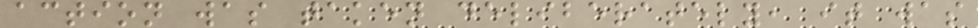action was taken deliberately, it was
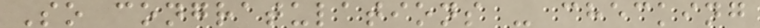So congratulations - checking
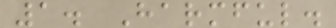1. Harmful.
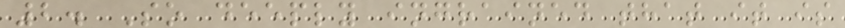2. So deeply ingrained that it is
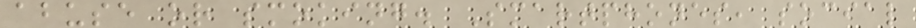abuse or smoking. Smartphones, social
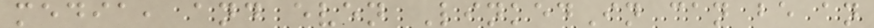media, and even LinkedIn can be an
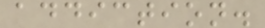addiction.
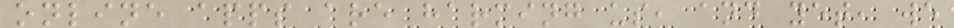online apps are harming us, and yet, we
